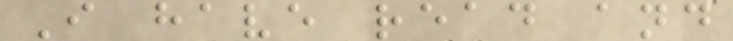I have read and
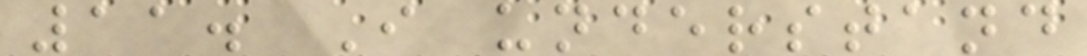11. I understand
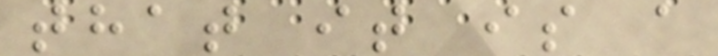that it is a
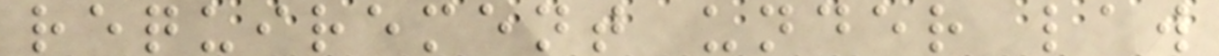requirement under law
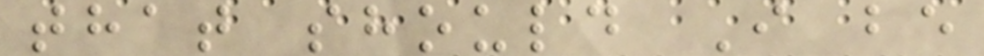that should I be
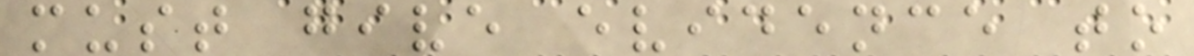must give evidence to
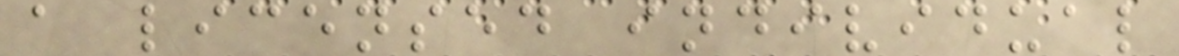a licensed individual
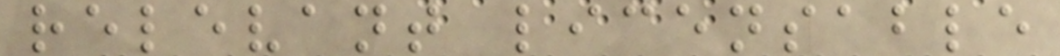relevant licensable
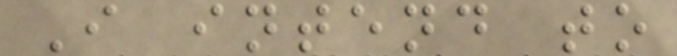I intend to
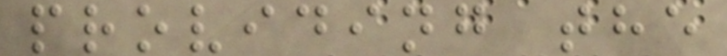providing the
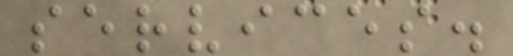services.
